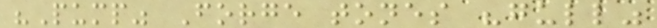"Pump" Forge tones "gull"
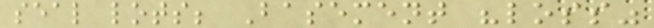seal lots; Basement "loss"
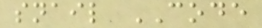snail CODE
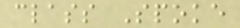class Spoke
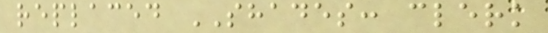replaced SHADES: clerk
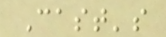Cast's
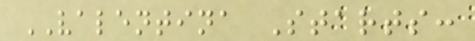VALENTINA Starts:
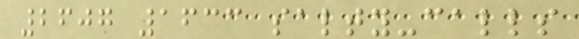2607 1633 salty-calls
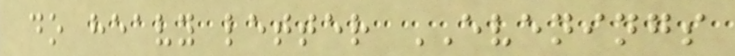do heavy letter EVENINGS
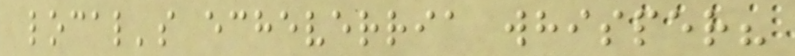local's echeverria whisper?
